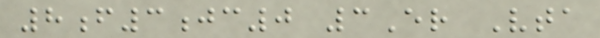8f3jc0 3Er Vta
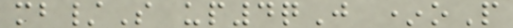mb/S up4qJ *oP
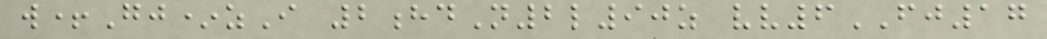w+Gj*zI 2hdN2l90z vv6FJ17
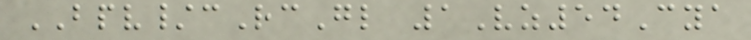BPV/cRcGl 1Vz54Cya
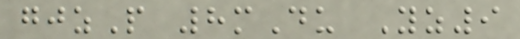gjzP 8mDu Yz9
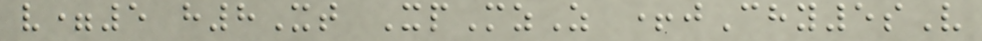v=5 h8Xt XpMzZ +jChy5sV
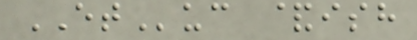ETuc &ish
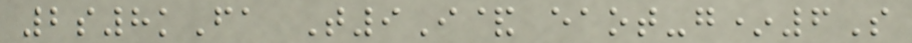2s8kFa T9I& eaot-g*6S
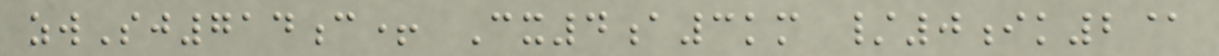zwSj714c+ Cx4a3km /0ik2@
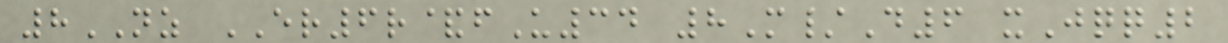8NZ ER6r&fU34 8M/D6 xJqq2
